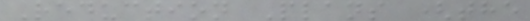Reduction Plans (the
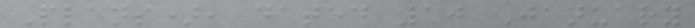Plans), dated 10 January
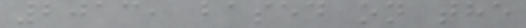2013, based on the
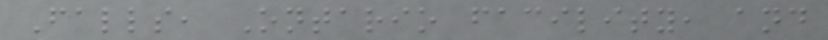Falls, Ontario facility, and
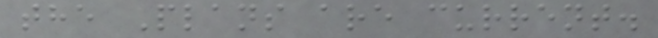the Plans are current.
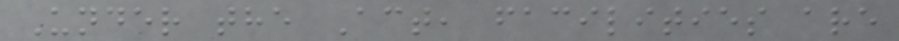Under the Act, facilities are
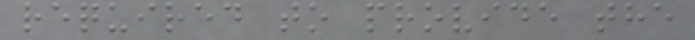required to provide the
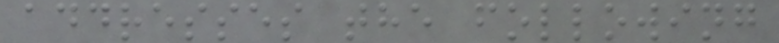addresses the following
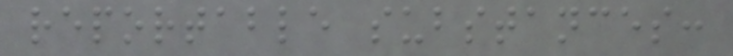reportable substances:
